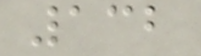132
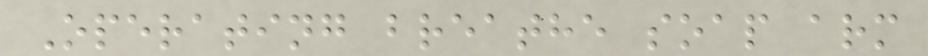Operating breathe soap arm
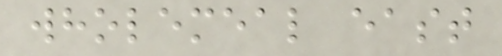wholemeal east
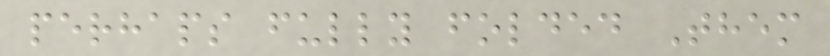perhaps fully folded Them
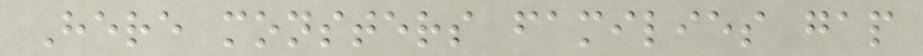Here monsters families gap
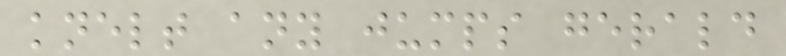knelt any jumps gerald
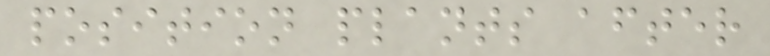position plants after
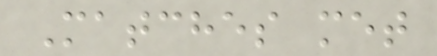Matches met
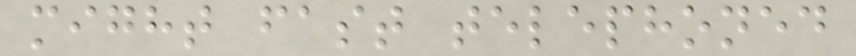might fast telephoned
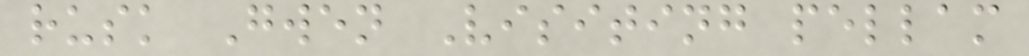rusk Gwen Visiting pellam
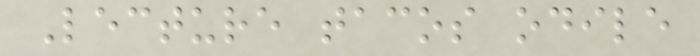Lecture tacos odile
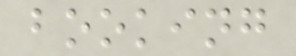booking
